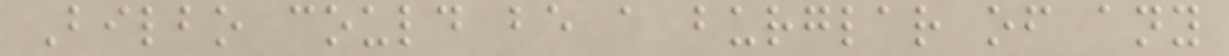Bilbo could be a burglar of any
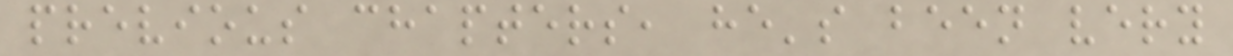previous chapters, he's been very
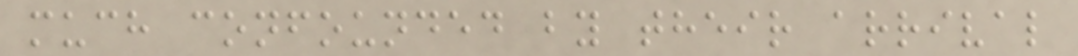much confounded by their arrival
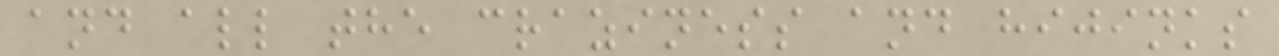and all the craziness and hijinks
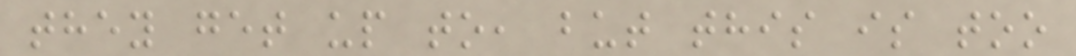they get up to, but this is too
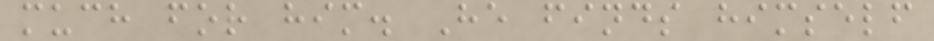much for him. He finds himself
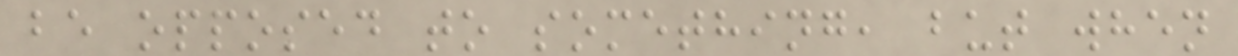be opposed to something, but when
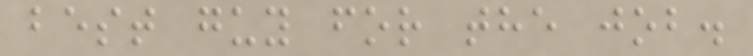best guy for the job.
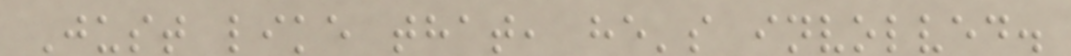Just like that, he's involved.
